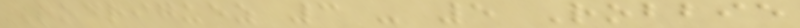Rodriguez 3 - 5 Robbie
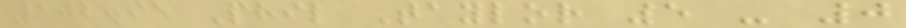102.95 Phil Taylor 5 - 0
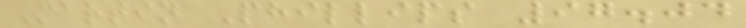Martin Phillips 97.04
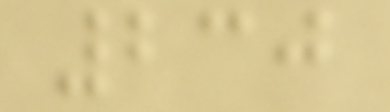230
